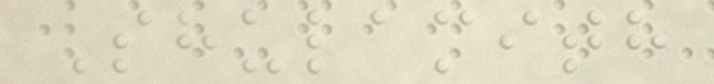Shulamith
